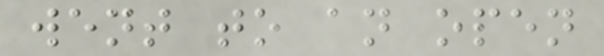went to an open
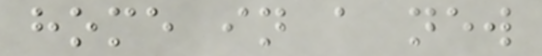home in a new
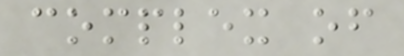complex of
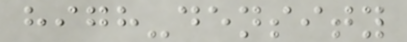high-density
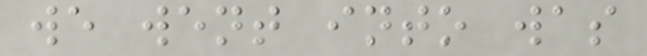we went into was
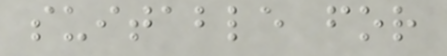suitable for
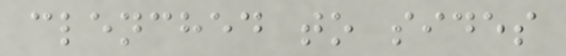clenched to sides
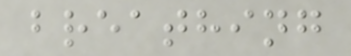breathing
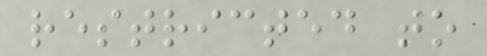restricted to
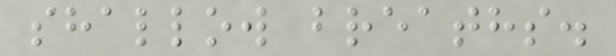shallow breaths.
